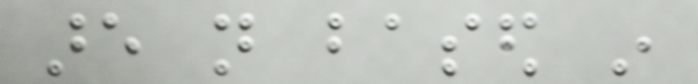are not based in
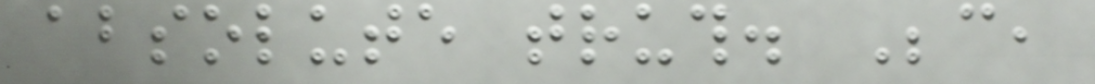absolute truth. Because,
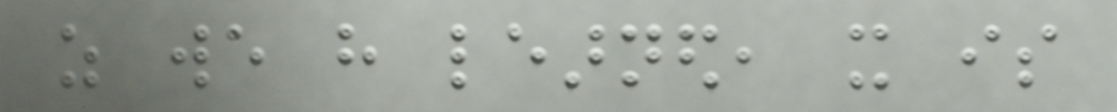as we have learned, it is
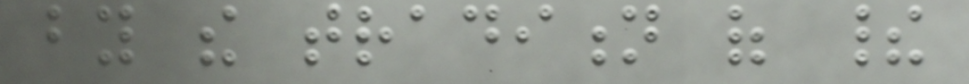by the tradition of their
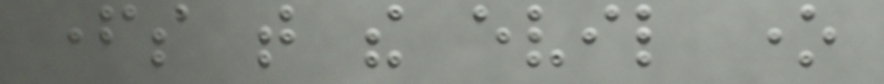fathers that the evil one
